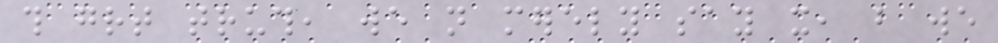this great truth, we not merely say it, but we
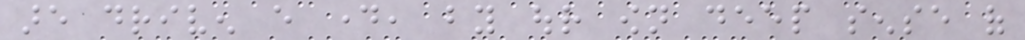are driven every day, by our own deep sense of
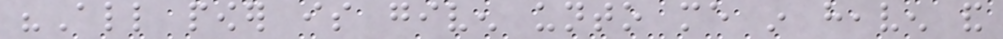"All power is given unto me in heaven and
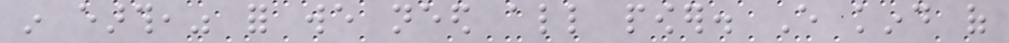in earth," for we need all power. Every kind of
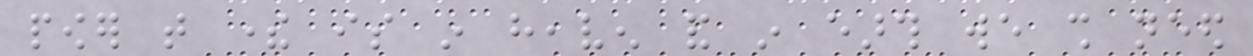power that there is in heaven and in earth we shall need
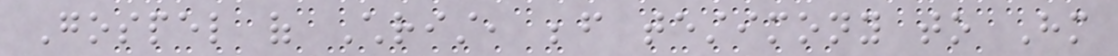Gospel of Christ, before testimony to Him
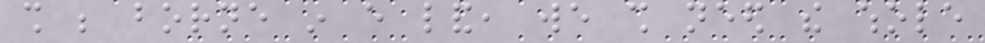shall be borne in every land, we shall need the whole
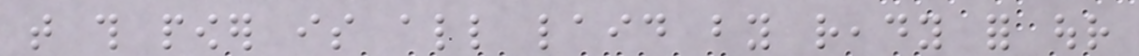that this power is all laid by ready for our
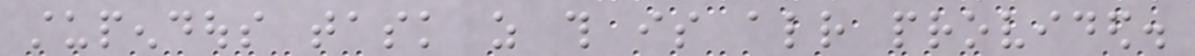stupendous task as this is already provided.
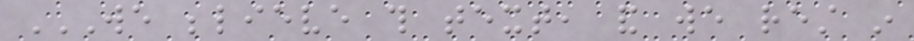WE BELIEVE THIS TEXT, AND WE REST IN
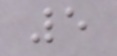5
